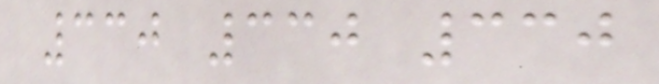330 330 330
